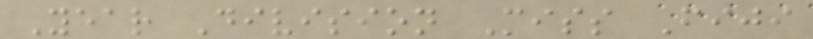Year Division Miss Fiji
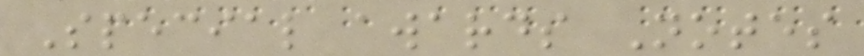Special awards Notes
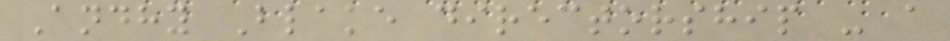Andhy Blake directorship - a
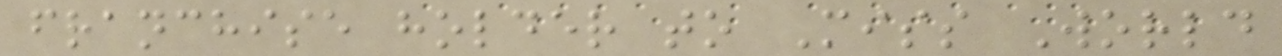franchise holder to Miss World
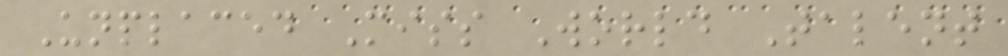Unplaced Miss World Talent
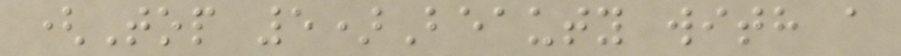(Top 5)Beauty with a
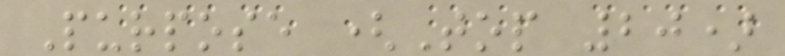Purpose (Top 20)
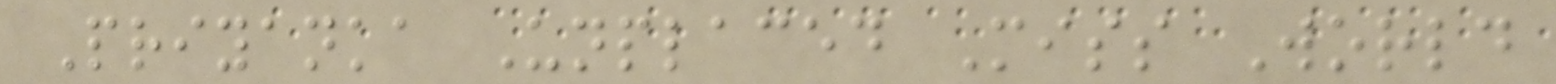Priyanka Unplaced Miss World
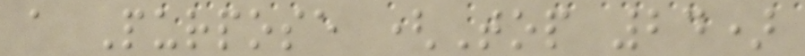a Purpose (Top 24)
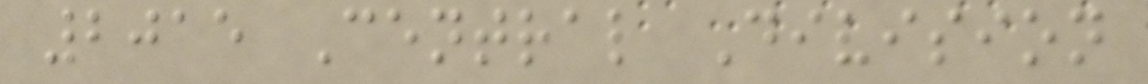2015 Central Division
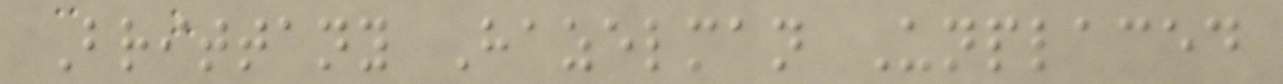Brittany Hazelman Unplaced
